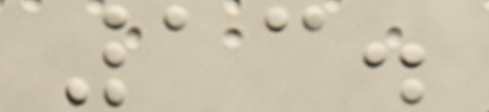13.
